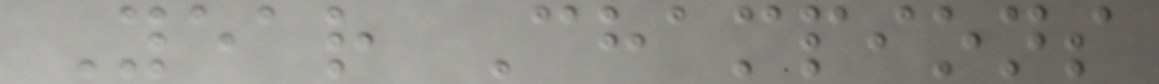Year Champions
